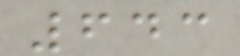643
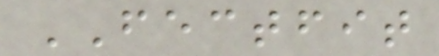FECTFIT
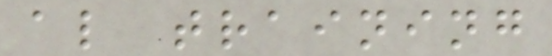al training
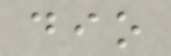dio
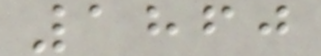1860
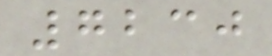7230
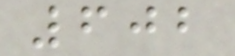602
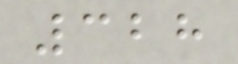328
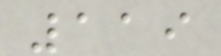119
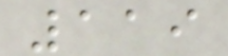119
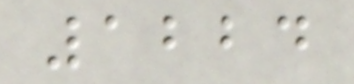1224
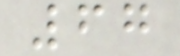67
